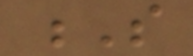S
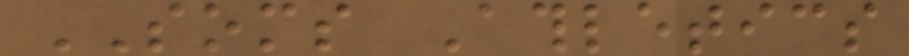SOMS Athletics
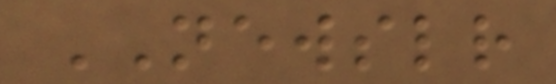NEWSLETTER
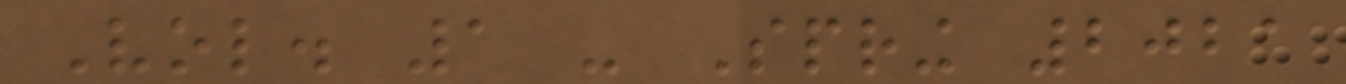Vol. 1 - Spring 2021
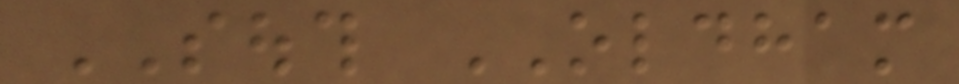SOUTH OLDHAM
